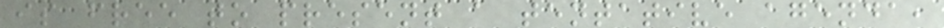is free to present a tentative agenda,
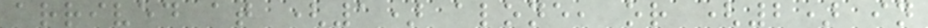arrived at (1) alone, or (2) in
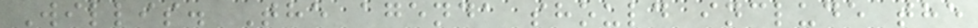Willis. The agenda should include the
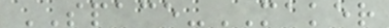SPACE-MAKER
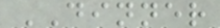DINNER
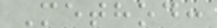Method:
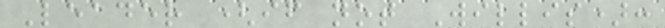Leader (if not Willis):
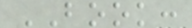BOOK:
